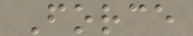Force
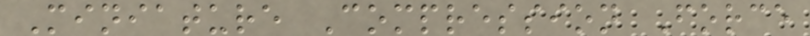Miniature Compression Force
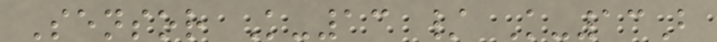Sensor K-13 / K-13B
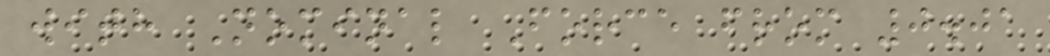with Nominal Force from 0.01
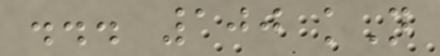... 100 kN
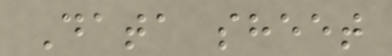Data sheet
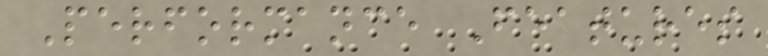Performance Features
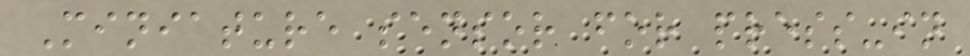Miniature sensor for press-in
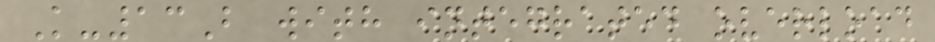K-13B with integrated overload
